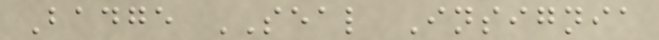Badge SEAL Insignia
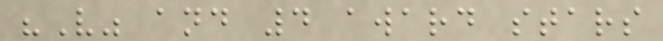"V" and 4 award stars
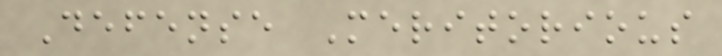Defense Meritorious
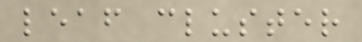leaf cluster
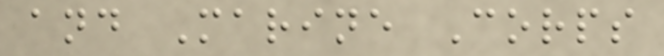and Marine Corps
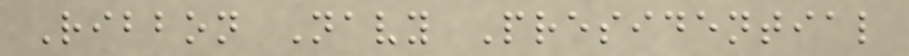Ribbon Navy Presidential
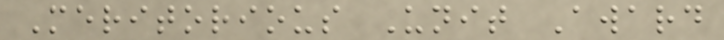Meritorious Unit Award
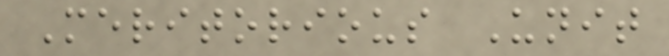Meritorious Unit
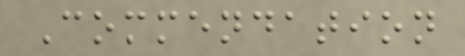Commendation
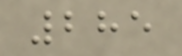285
